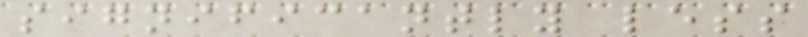significantly less
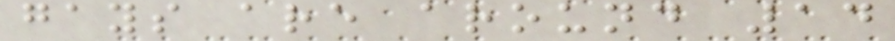gays are around 14
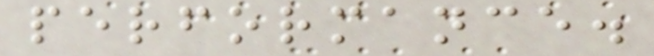performance.
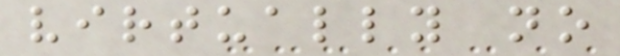virtually no
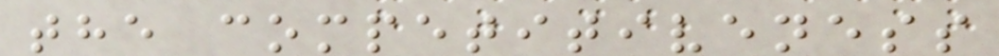the competitiveness
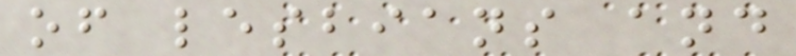of lesbians and
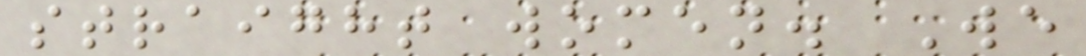straight women. We
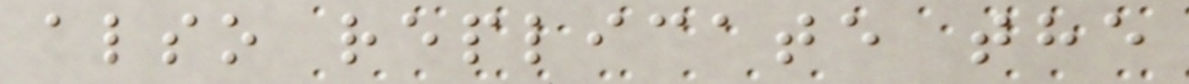also replicate the
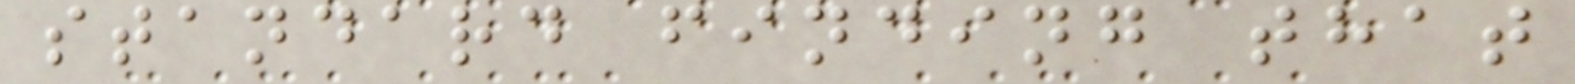standard finding that
